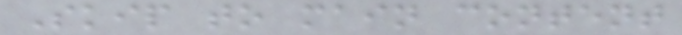Skip to main content
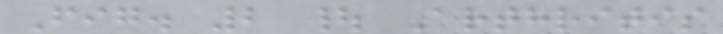Fig. 2 | Arthritis
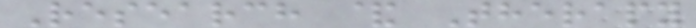Research & Therapy
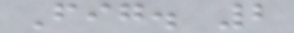Fig. 2
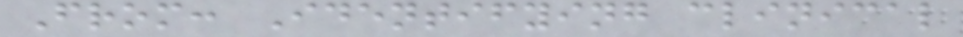From: Identifying clinical
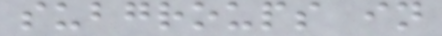subgroups in
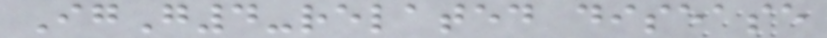IgG4-related disease
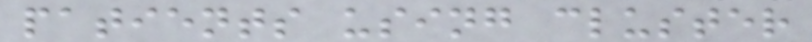patients using cluster
